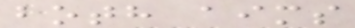both aims
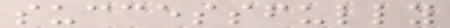successfully
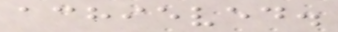achieved.
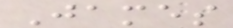James
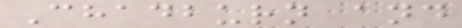Chadburn and
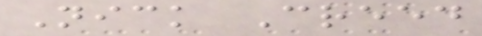Nick Creed
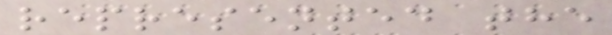represented the
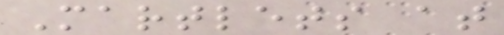Martlets at
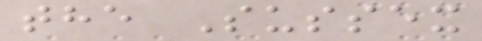the Sussex
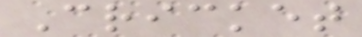Cricket
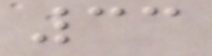33
